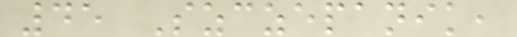45 Szczepanik,
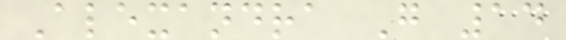Alexandra G 14
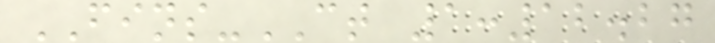FINS-CT 1:12.27
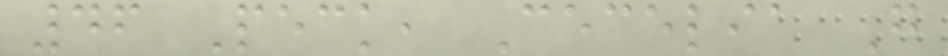46 Peck, Cecelia G
